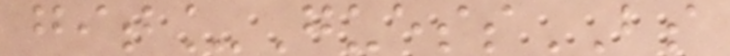git_GuessBS
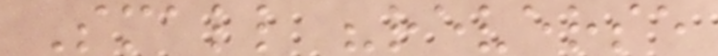Small "reverse
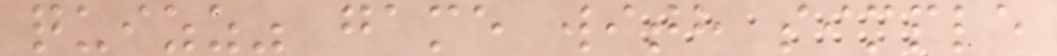quizz" game with simple
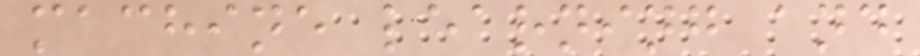machine learning and
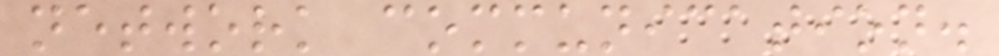network communication.
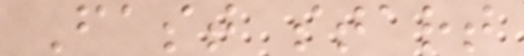Fast start
